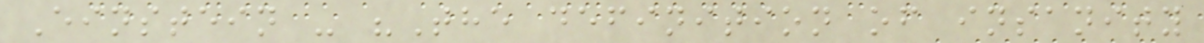Einstein - "The definition of insanity
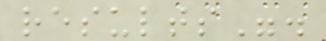results".
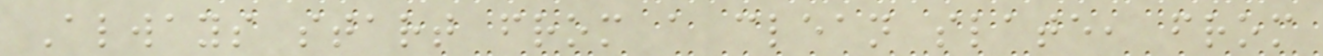Always start from a clean slate, from
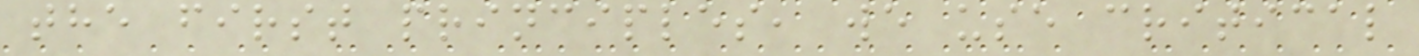the first principles, we use critical
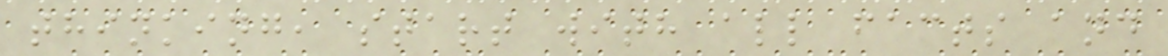thinking, start with all facts and
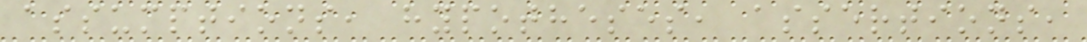assumptions, hypotheses, assertions,
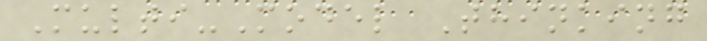Multi-Model Thinking
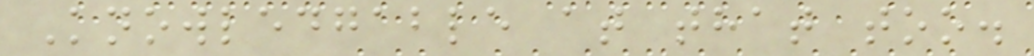Knowledgable at that too.
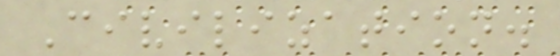Civilization.
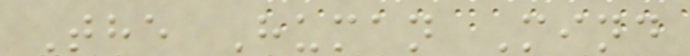The Human Mind
